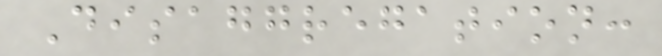Disaggregation:
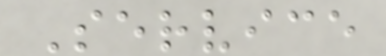Service
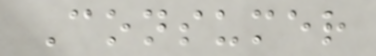Consumer
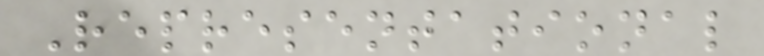Representational
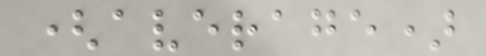(average)
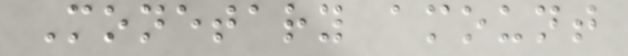Monetary amount
